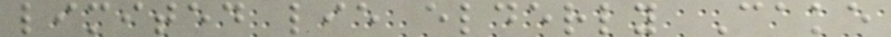limited lie elderly Cake
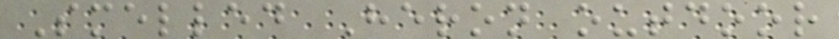Smelled Heron outdoor
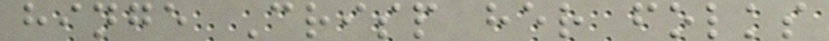hinge Crisp her folks
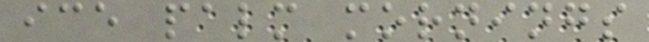ice palm mornings
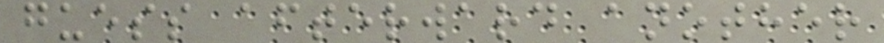guess afterward another
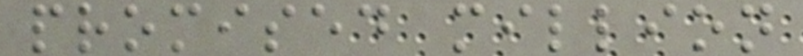promised million
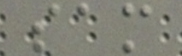sam
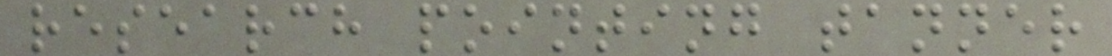research pointing tanner
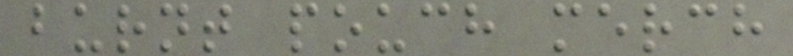burnt pouch merch
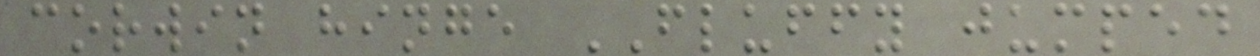corwin hinge FLUFFY jumped
